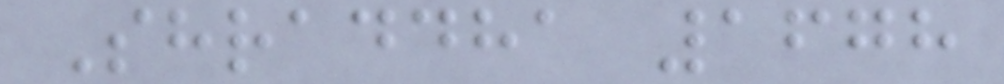Shraddha 1678
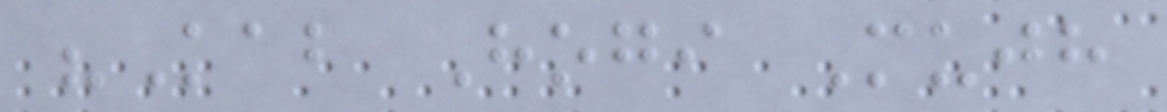"Kab Hogi Mujh
